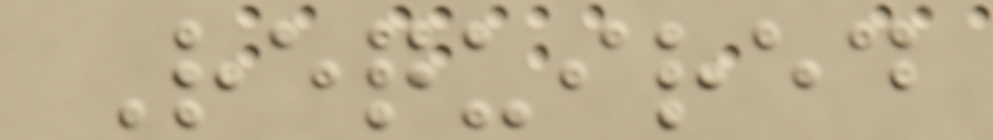Required
